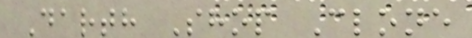Darth Shop Clone
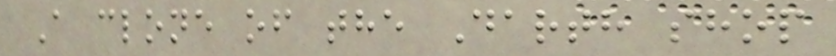A clone of the Darth shop
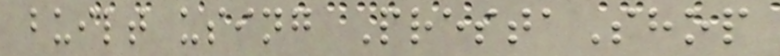built using PrestaShop
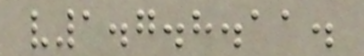v1.7.8.11.
